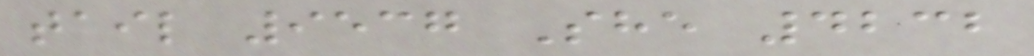tail 9537 She 4232
